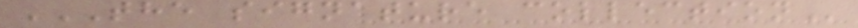THE SIGNATURE COLLECTION
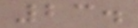23.
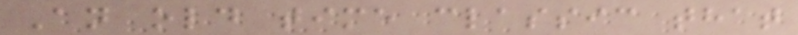An old time classic that
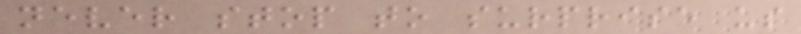never stop to surprise us
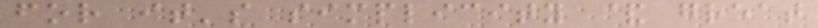for it's simplicity & great
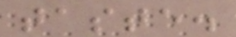taste.
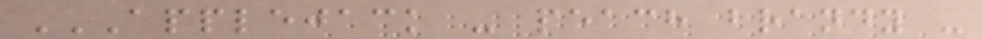APPLEJACK - PEACH BRANDY -
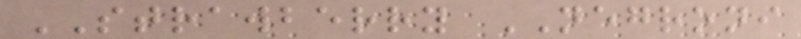STRAWBERRY NEGRONI
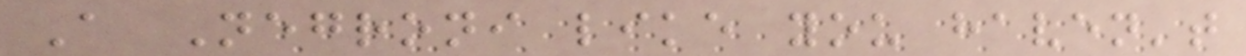A Negroni like you haven't
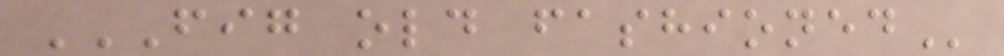FIG OLD FASHIONED
